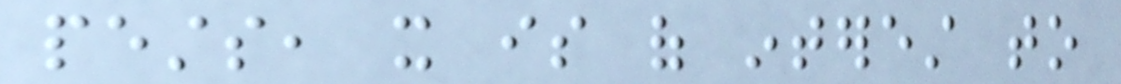pests, it is of interest to
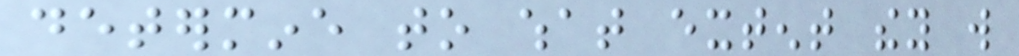determine to what extent they will
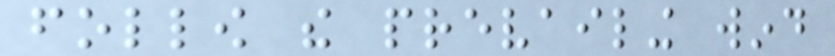follow the prevailing wind
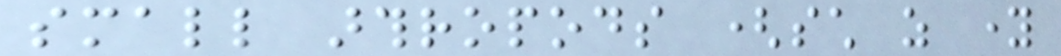small arthropods (such as young
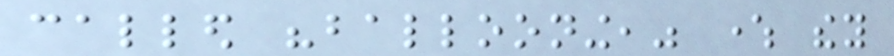called "ballooning," where they
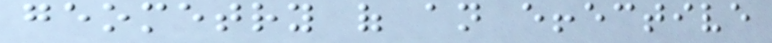geometry of an effective
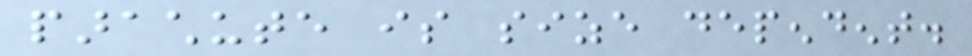parachute is size dependent.
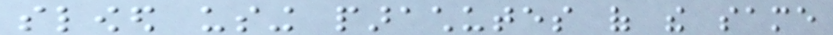slowed using parachutes of the same
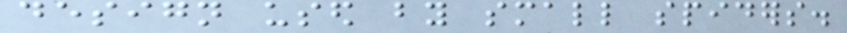design used by small spiders.
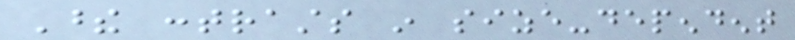These contrasts in size-dependent
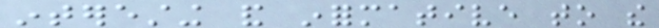interesting and informative to the
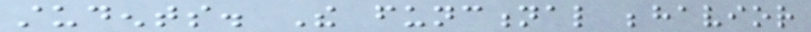students. The functional behavior
